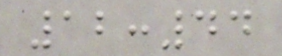12:44
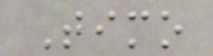Timo
